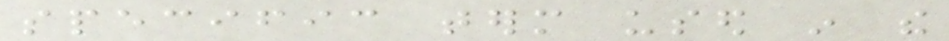specific term used in the
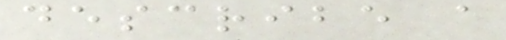describe a
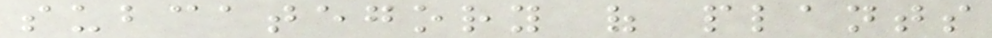subcategory of plants
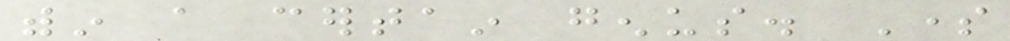within a certain genus. Some
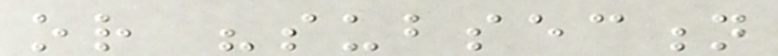or "subsection
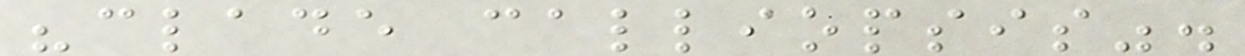"clade calliopsis".
